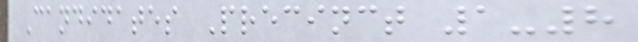Candidates Precinct 1-8
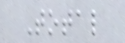Total
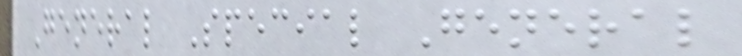General Special General
